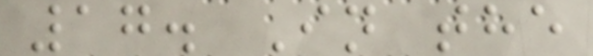17. In the
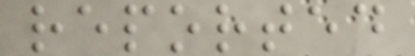reported
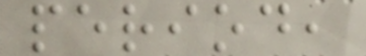period,
